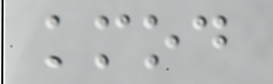kmod
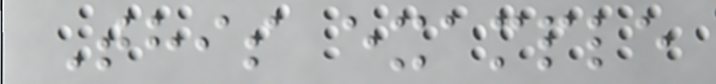This example
